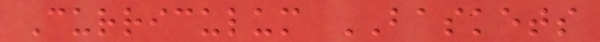Curriculum BASKETS
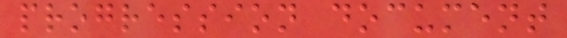progression document
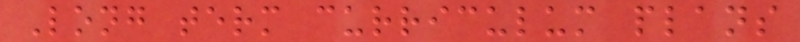Long term curriculum plans
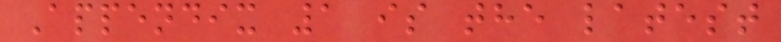Appendix 1 is the latest
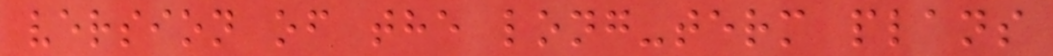version of the long-term plans
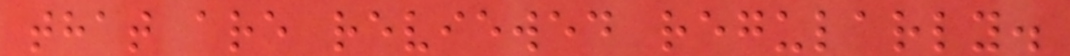that are reviewed regularly.
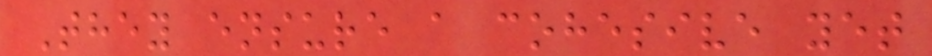They ensure a cohesive yet
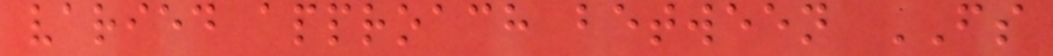varied approach between FS
